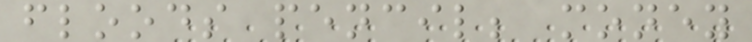floods pencil; money
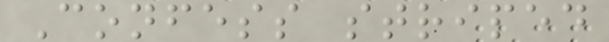Confess striped
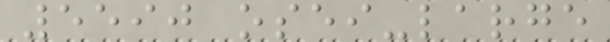5590 osei-large
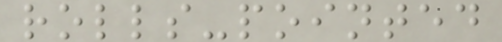rolls-pointed
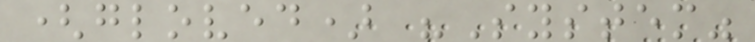(gloved) "System"
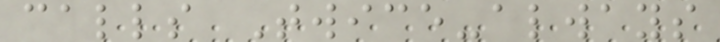calls Twice-always
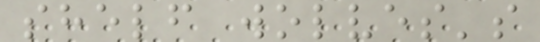shelf wolves's
